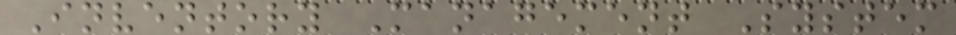Inventory Management System
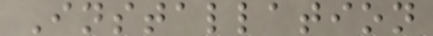Installation
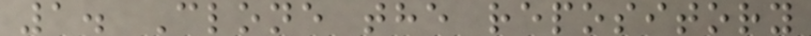1. Clone the repository
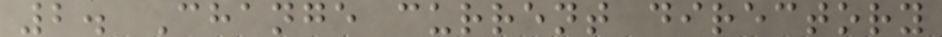2. Change current directory
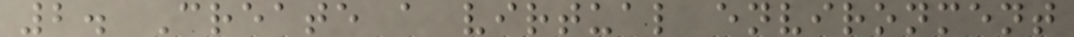2. Create a virtual environment
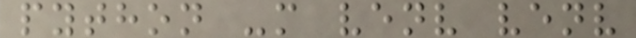python -m venv venv
